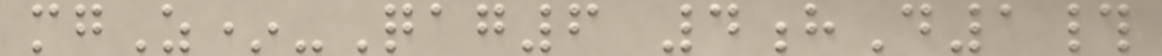mgZ*-Qag6 4hD1#
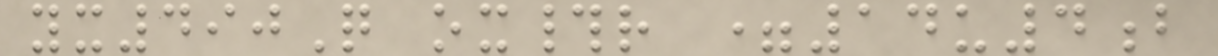yx490Q ox#r =14u4b
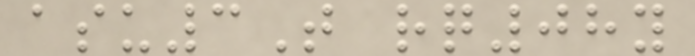asu3T rq08y
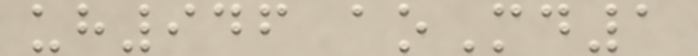uh946 aoMd1
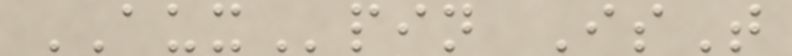AUXpin IsT
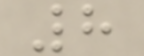8
